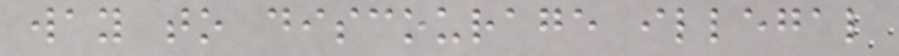way to discourage illegal
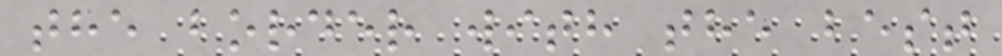the border with the best
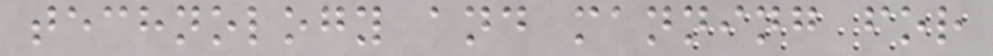technology and manning for
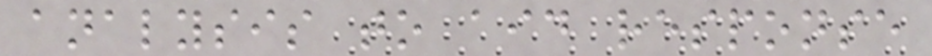analysis to aid response
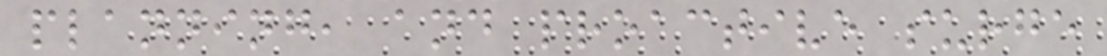planning, and proactive surge
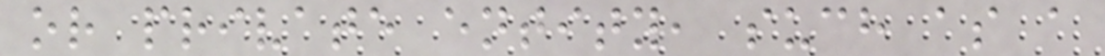or private entity, such as a
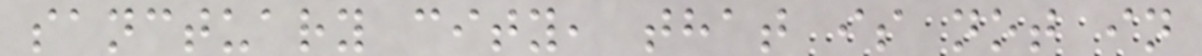sanctuary city, that is not in
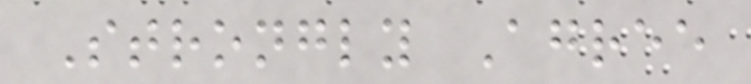Strongly Agree
